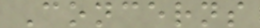Concerns
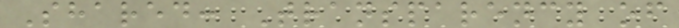Shared: Transparency of
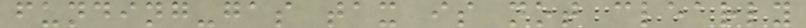funding-gas tax is not clearly
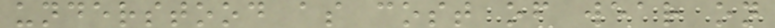understood as cost of wear on
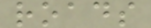roads
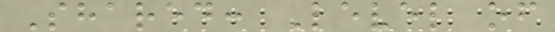Shared: Level of
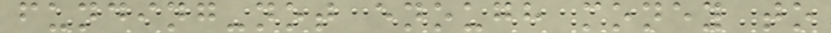funding-not enough money to
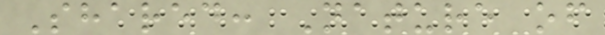Shared: Nature of
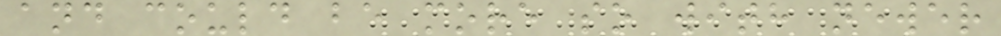and could be more so with newer
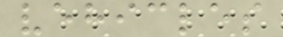vehicles
